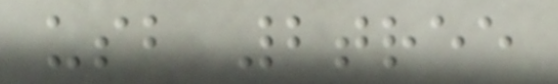usb 2tree
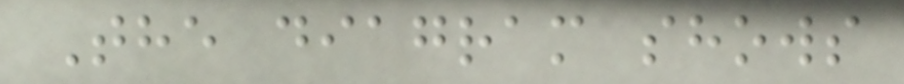The diagram shows
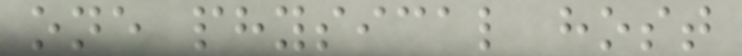one physical host
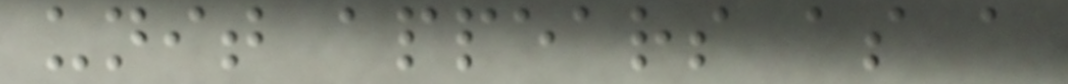unit appears as a
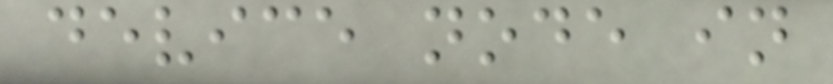device node in
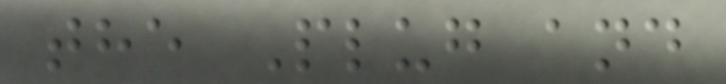the Plug and
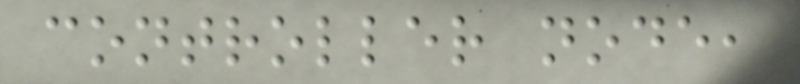controller node,
